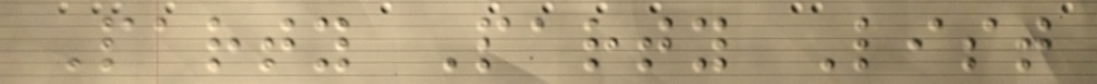Party Party List
